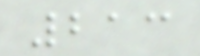213
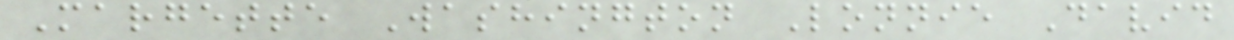Margette Washington Lonnie David
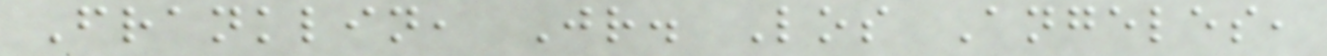Franklin, Jr. Los Angeles,
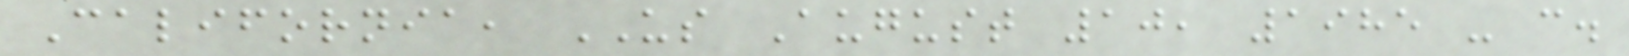California, US August 10, 1985 - c.
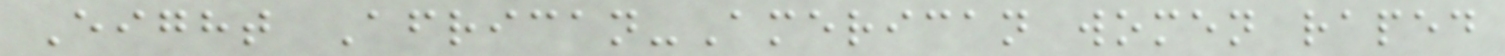Eight African-American women raped
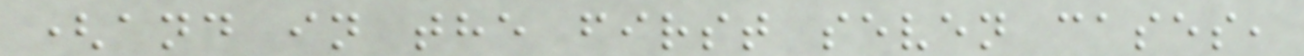(and in the first seven cases,
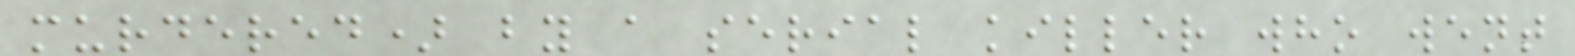murdered) by a serial killer who went
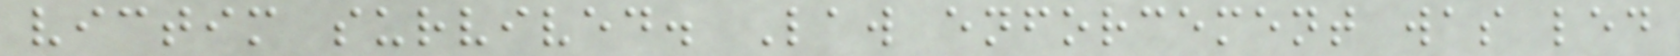victim survived. Law enforcement was led
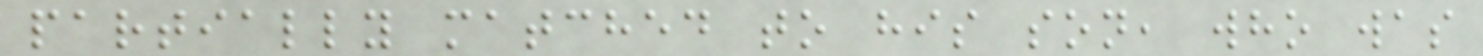partially matched to his son, who was
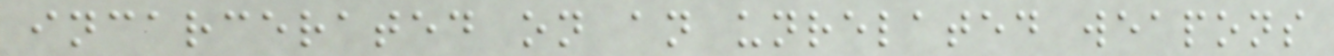incarcerated on an unrelated weapons
